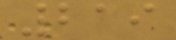219
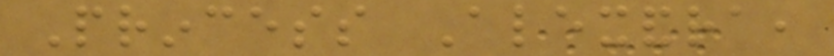Princess Alexandra,
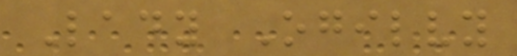Lady Ogilvy
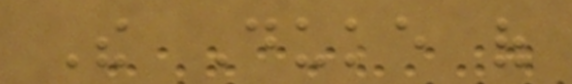The Duke of
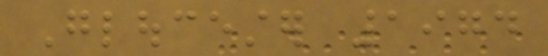Gloucester 1974
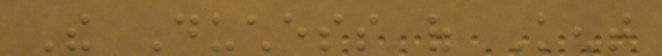The Duchess of Kent
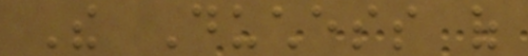The Duchess of
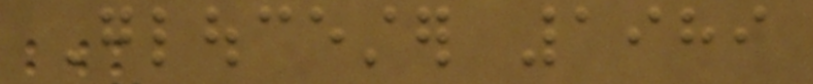Gloucester 1989
